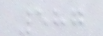587
